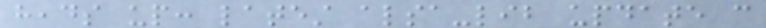heads up: latest alsa-lib update can
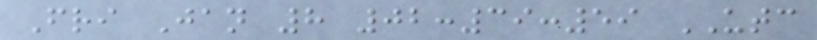Fri Jan 8 02:39:59 UTC
